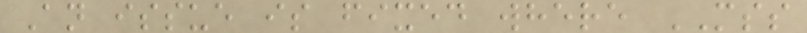An issue is fixed where MSS
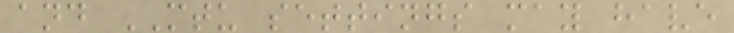and MTU settings may have
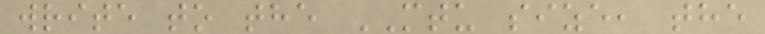write to the MTU size, the
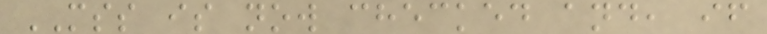MSS is now checked and, if
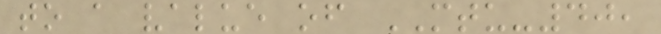to a value of MTU-40,
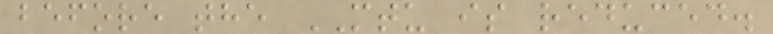before the MTU is reduced.
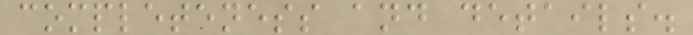completeness and details.
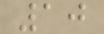10
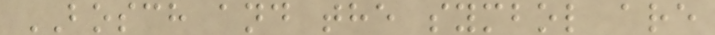BOSCH and the symbol are
